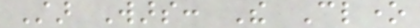Star Wars: The Clone
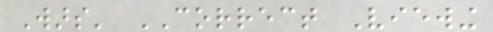Wars' CORRECT Viewing
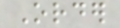Order
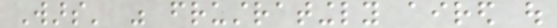Wars' was frustratingly aired out
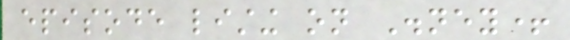episode listing on Disney+
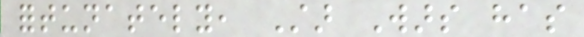fortunately, Star Wars has
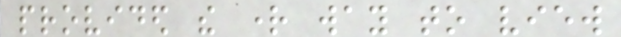provided the right way to view
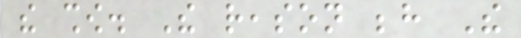the show. The reason behind The
